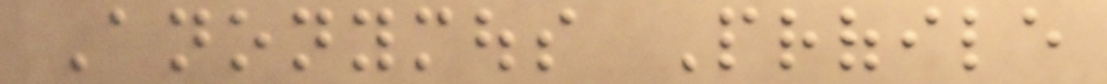Anonymous Profile
